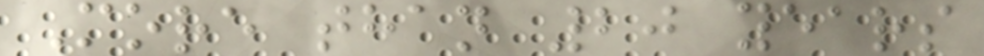More than 20 years
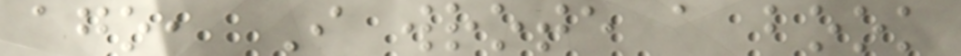ago, I wrote a book
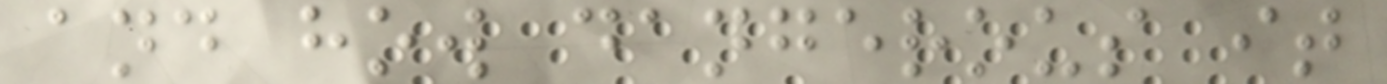and how dangerous it
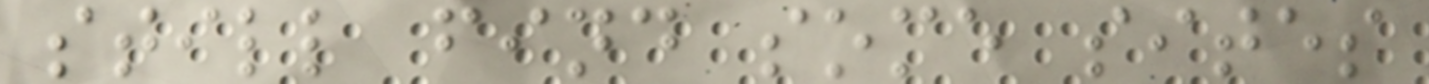still find some sites
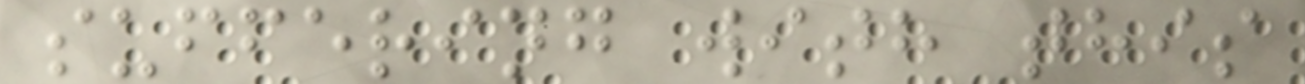suffering with this
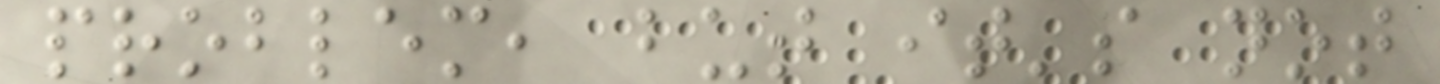problem, but it's not
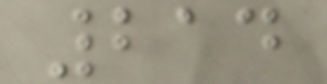214
